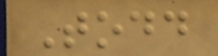Todd
